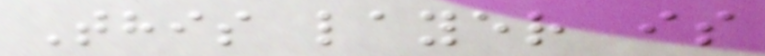This layer is
